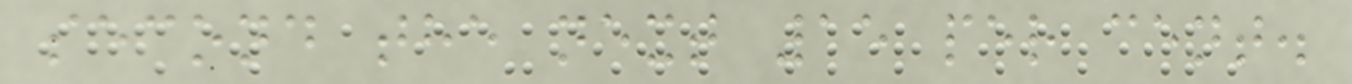second the next 15 per cent.
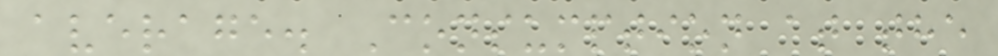average. Consumption at the
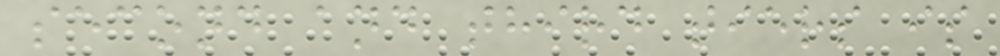second and third tiers is
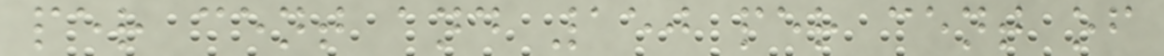per cent and 150 per cent of
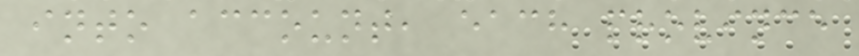into account, each province
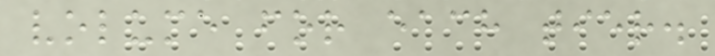volume for each tier.
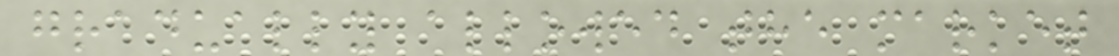gradually allowed the market
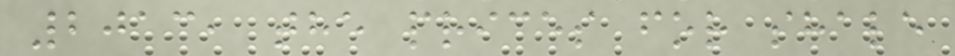2013, the prices for shale
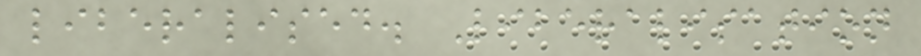liberalised. Liberalisation
